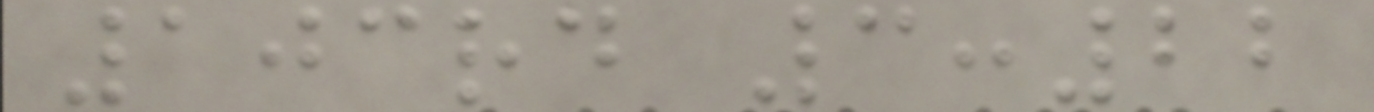103rd 3:22
